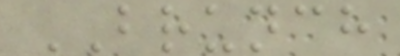BRUNCH
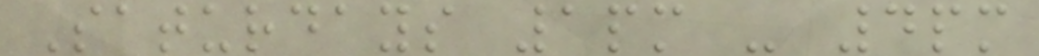Saturdays 1pm - 4pm
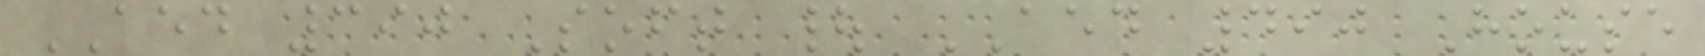AED 390 Soft | AED 490 House
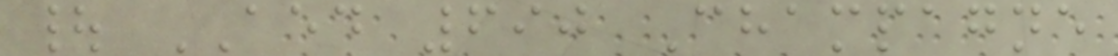| AED 690 Champagne
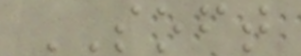SOFT
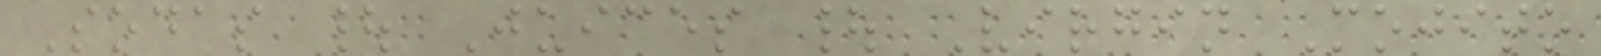Sodas | Juices | Virgin Mojito
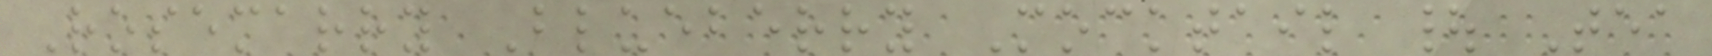Rosemarry Blueberry Mocktail | Tea
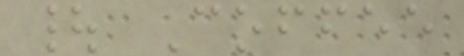| Coffee
